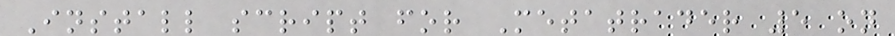Install script for Metatrader 5 on
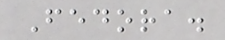Fedora.
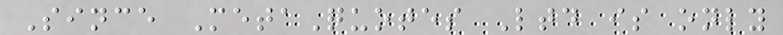Since MetaQuotes Ltd is only
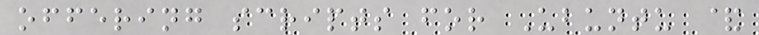offering scripts for Ubuntu &
